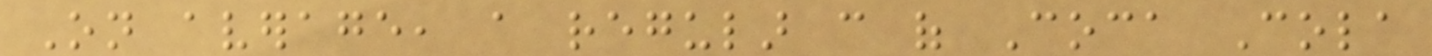On average, a regular can of Coca Cola
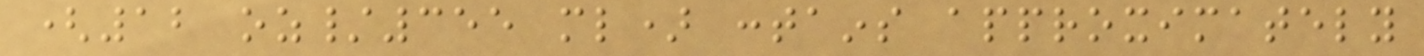(12 oz/355 ml) contains approximately
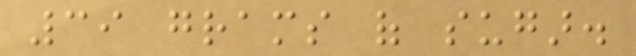39 grams of sugar.
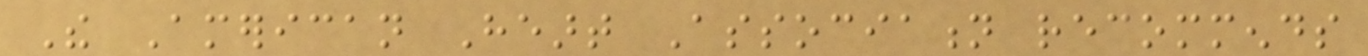The American Heart Association recommends
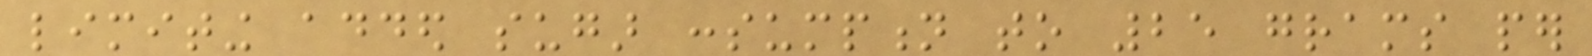limiting added sugar consumption to 25 grams per
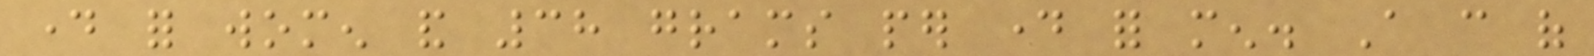day for women and 38 grams per day for men. A can of
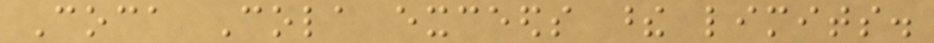Coca Cola exceeds these limits.
